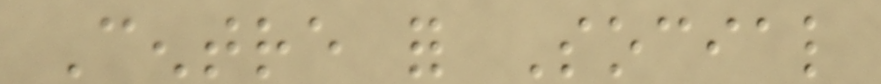Centre for Social
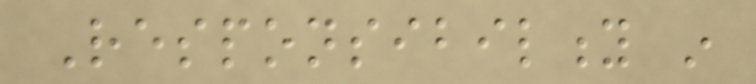Responsibility in
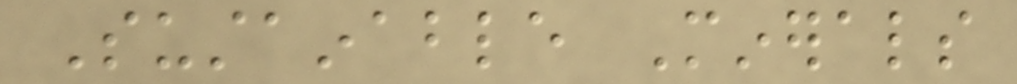Sustainable Minerals
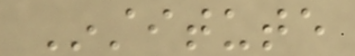Institute
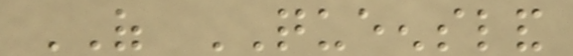OF QUEENSLAND
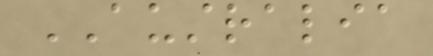AUSTRALIA
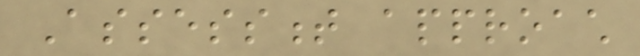Assessment approach
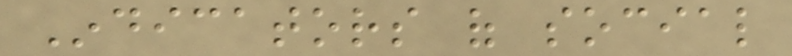Indicators of social
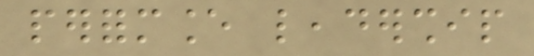performance leadership
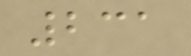231
